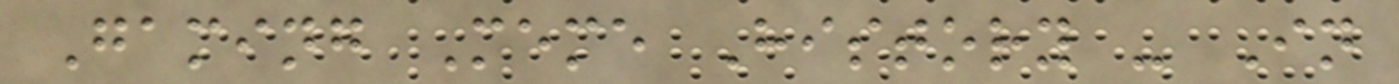Gaming Meme History - In
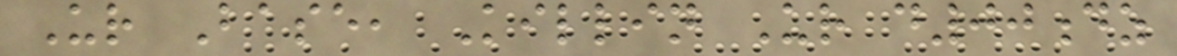Ur Base, Killin Ur d00dz
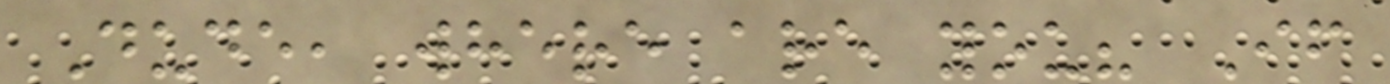Dude, where are you? If
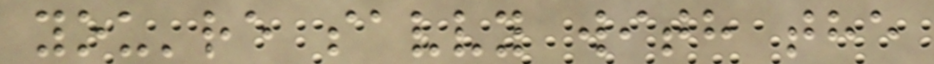you're savvy with the
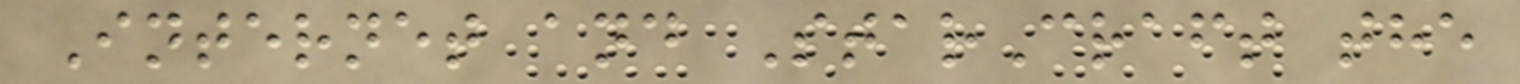Internet and StarCraft the
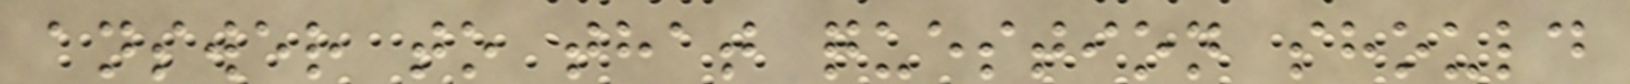answer to that question should
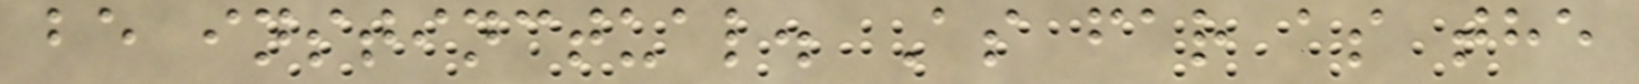be instinctual. As far as the
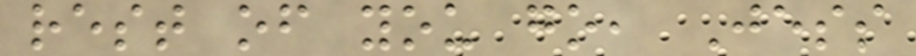rest of you go, Jess
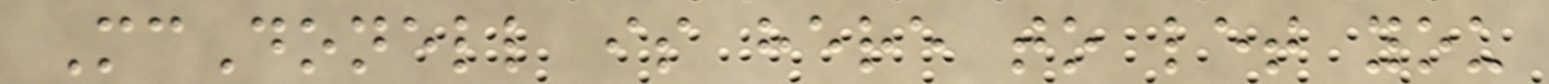McDonell is here to let you
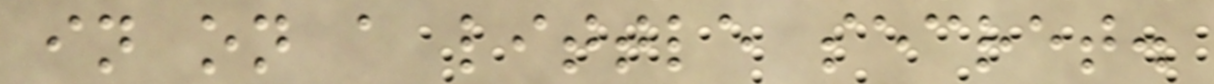in on a little secret.
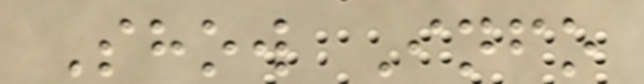Show Info
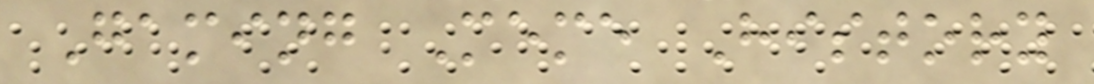Gaming Meme History
